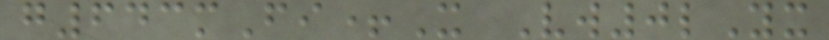g643mFi+X Vw0lYx
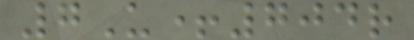7U+704r
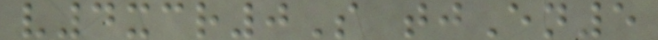v4xcr0S tjEn5
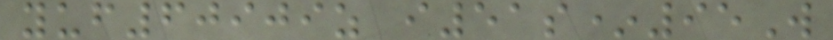yuf60909z i51s*95W
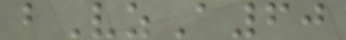bVzA60
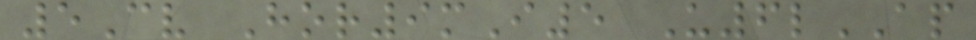5Cv Hor9mI5 U6lAP
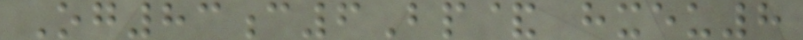Og83c6Bp& hxeu8
